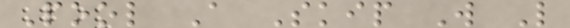Pool A Skip W L
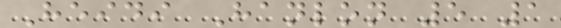Heidi Hanlon 5 1
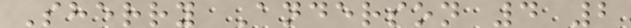Sherry Anderson 4 2
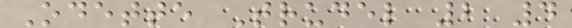Odette Trudel 2 4
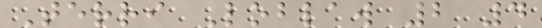Terri Loblaw 2 4
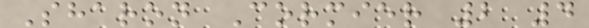Sharon Cormier 2 4
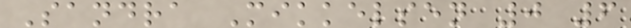Sandra Mikkelsen 0 6
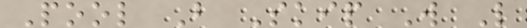Pool B Skip W L
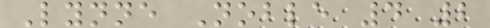Lynne Noble 4 2
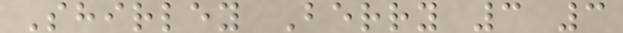Shirley Berry 3 3
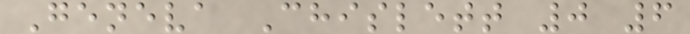Geneva Chislett 0 6
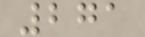271
